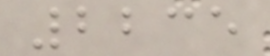2235
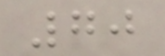70
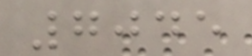7045
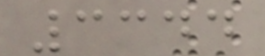3344
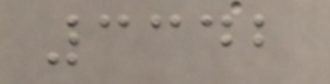3342
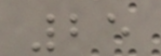25
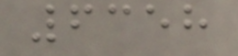6358
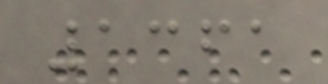1361
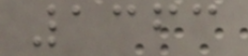1363
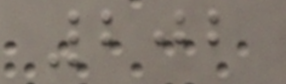202
